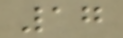17
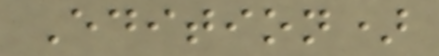Edition)
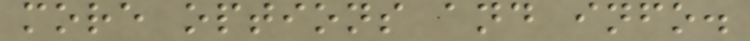more options and info.
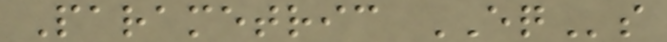Parametric EQs
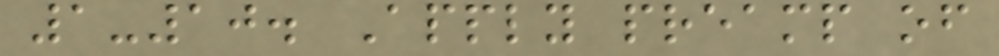1-10. Apply preamp of
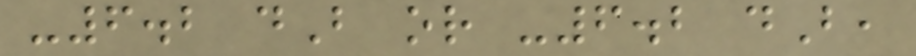-6.2 dB or -6.2 dB,
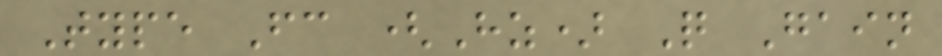Type Fc (Hz) Q Gain
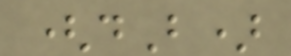(dB)
